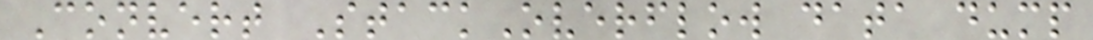Convert StackOverflow data dump
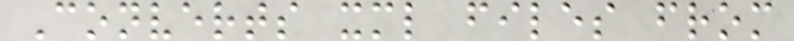Converts xml files from
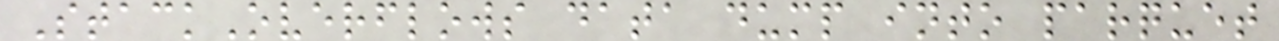StackOverflows data dump into parquet
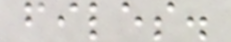files.
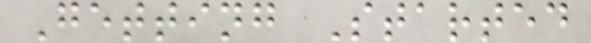Getting Started
